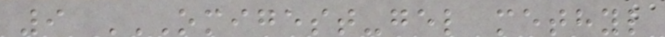9 OMIGEST-GEL METHYL
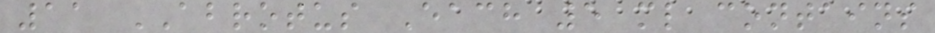11 ABROTUS Each 5 ml contains
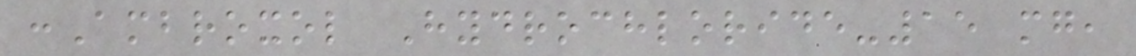:Ambroxol Hydrochloride-15 mg,
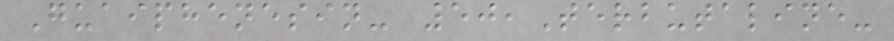Guaiphenesin- 50,Terbutaline-
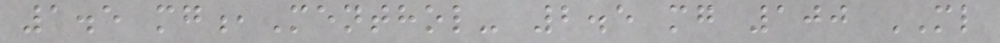1.5 mg,Menthol- 2.5 mg 100 ML
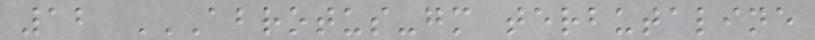12 ABROTUS-GM TERBUTALINE
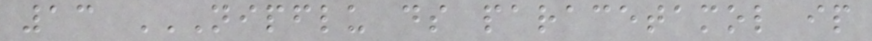13 NIPFLU DS PARACETAMOL IP
